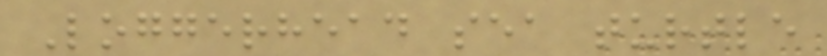Loggerhead sea turtle
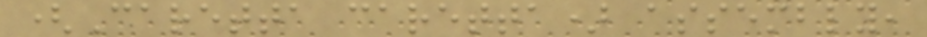(Caretta caretta) assembly,
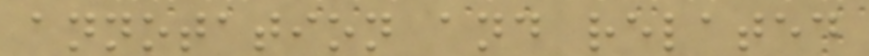annotation and related
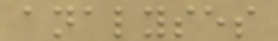analyses
